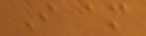I am
